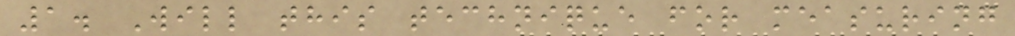1. Will this technique for measuring
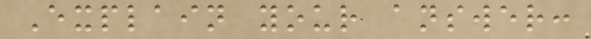Explain your answer:
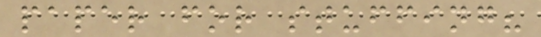paper for stuffing?
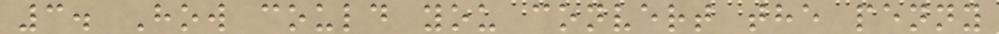3. How could you convert the penny
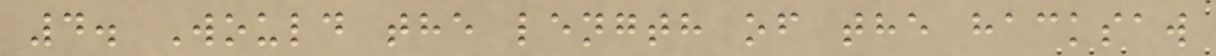4. Would the length of the hacksaw
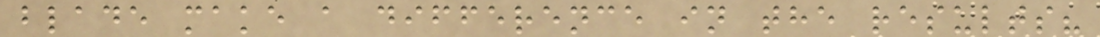blade make a difference in the results?
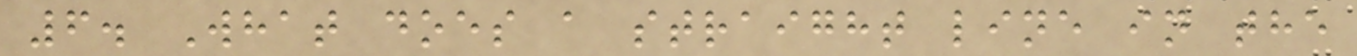6. What does a straight line in the
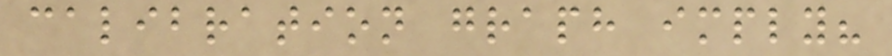calibration graph imply?
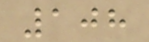108
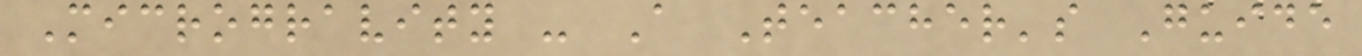Microgravity - A Teacher's Guide
